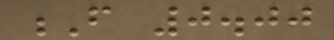F 0.00
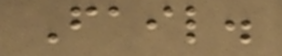Fail.
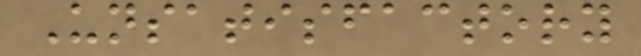Unsatisfactory
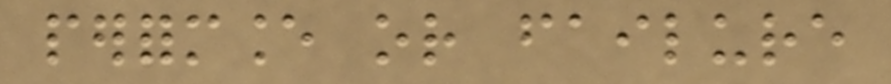performance or failure
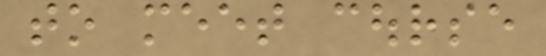to meet course
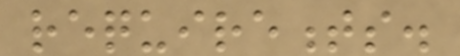requirements.
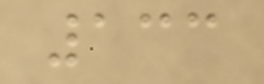133
